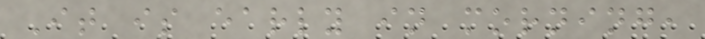It is early in morning,
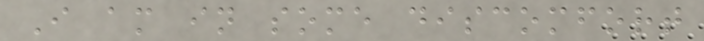I am in some discomfort
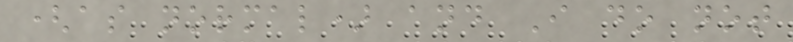(as normal) and I do not
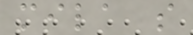mila s
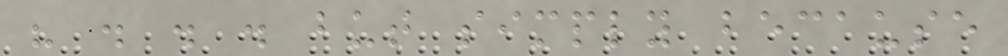" . . . but simply because
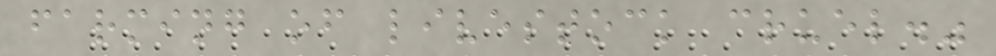farming of livestock cruel."
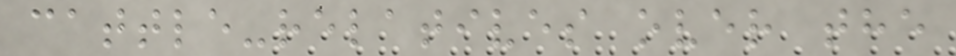cattle-relatives over the
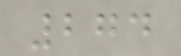274
